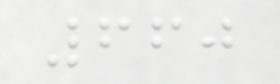660
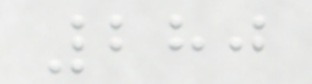280
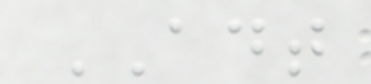ADT
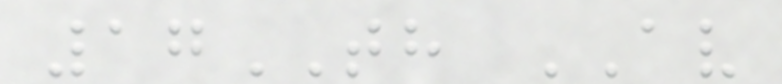17TH AV
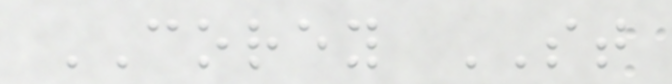COREY ST
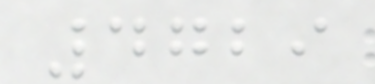4729
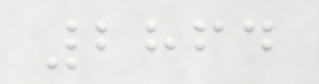2864
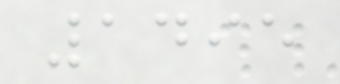1495
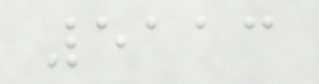5113
